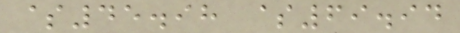$45.98 $69.94
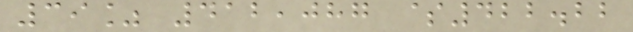39% 412,087 $422.22
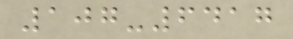107-6417
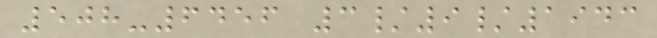508-6456 3/9/1943
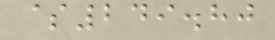$249.80
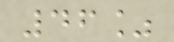46%
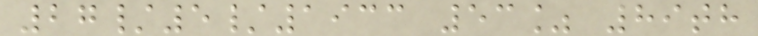27/5/1933 53% 89th
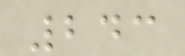243
